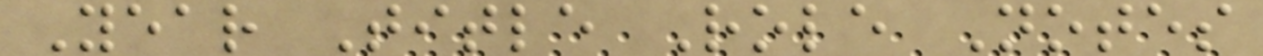Year Title Role Notes
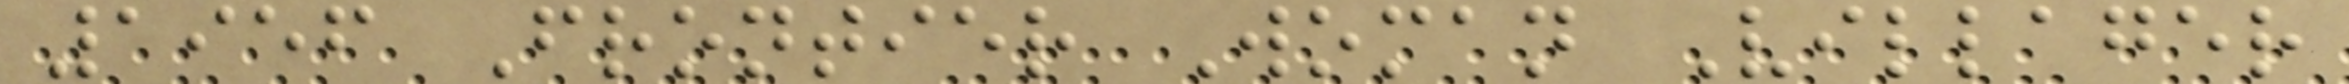1956 Frontier Woman Villager
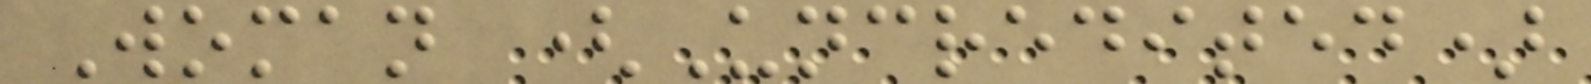Woman (Uncredited)
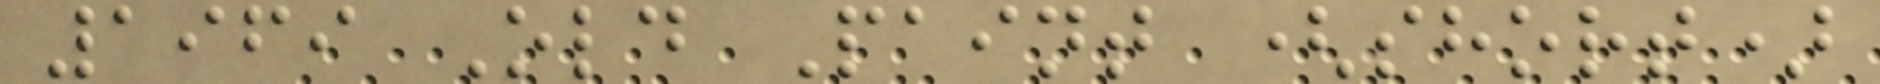1969 Old Paint (short)
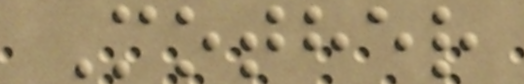Mother
